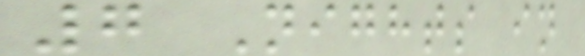7 Nights in
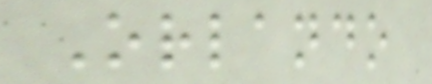Orlando
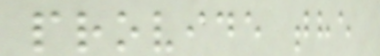provide the
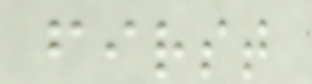first
